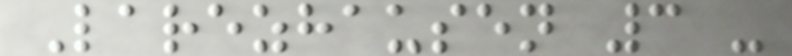Larezhausen 3 -
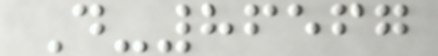D-86567
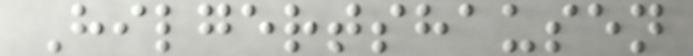Hilgertshausen
